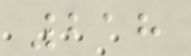218
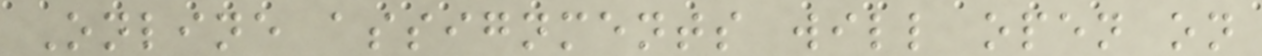Online assignments will open on
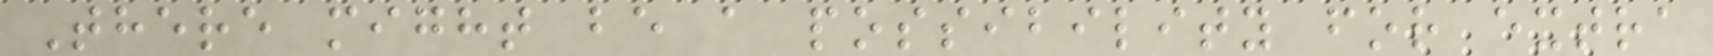There might be a possibility for extra
